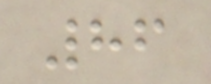86
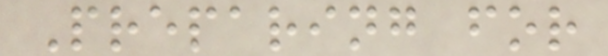Preparing for
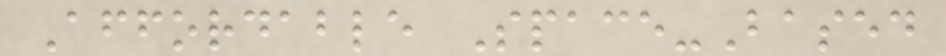Affordable Space-Based
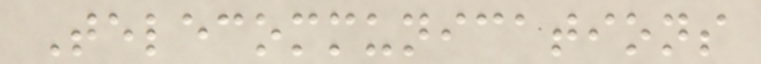Telecommunications
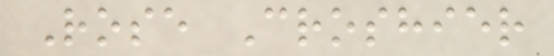Rose Croshier
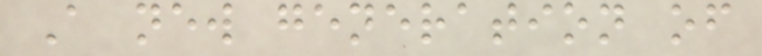A new generation of
